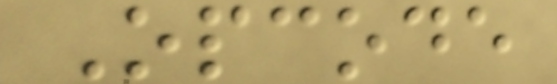Opcode
